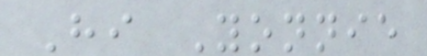Hi Yonnie
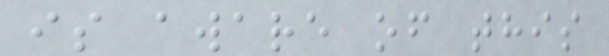is aware of this
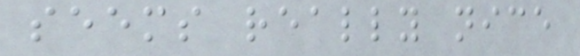seems really nice
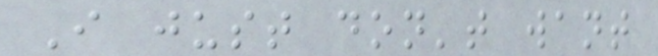I just don't want
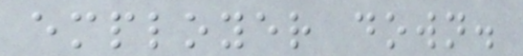employer down.
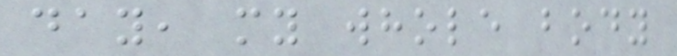day, my whole body
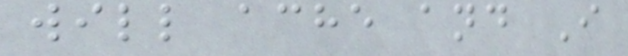will ache and I
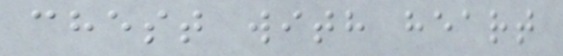chest with heart
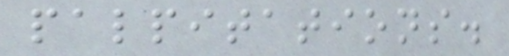palpitations.
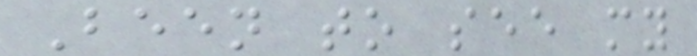Been to see my
